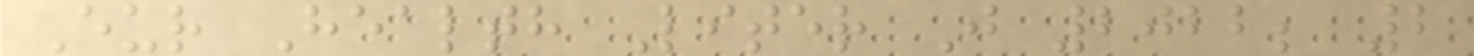Eur Health Liter J 2022; 2
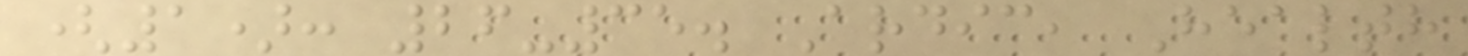(1): 26-35. Ardic, Health
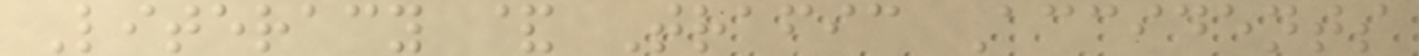Literacy & Trafic Accidents
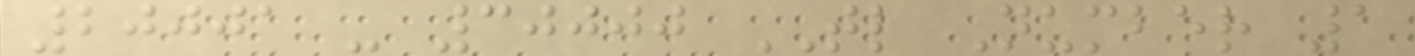20001 - 30000 TL Number 1
